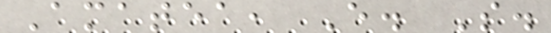Amatea, E. S.
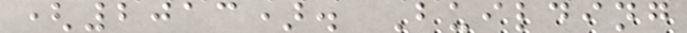(2013). Building
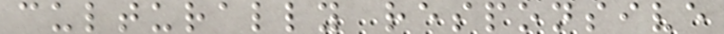culturally responsive
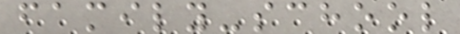family-school
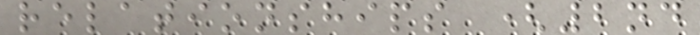relationships (2nd
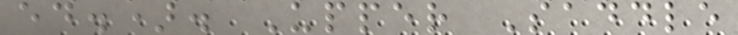ed.). Upper Saddle
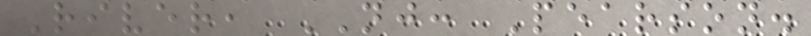River, NJ: Pearson.
